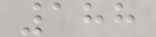188
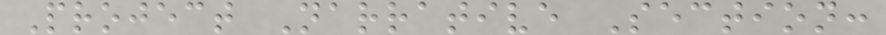Project Narrative Section:
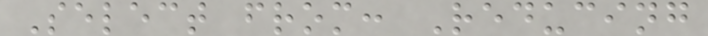Select from: Reducing
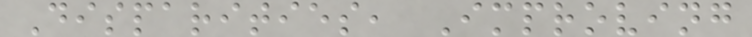Disparities, Improving
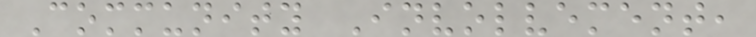Community Involvement,
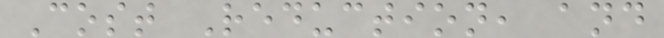Cost Reduction, and
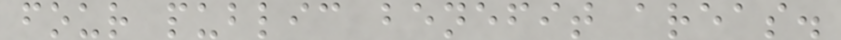four public benefit areas.
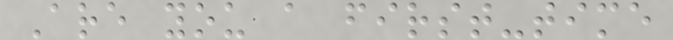Are you a first-time
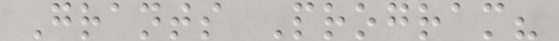Grants Program?
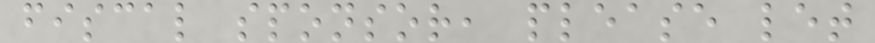fiscal sponsor, please let
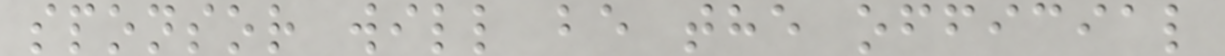sponsor will be the official
